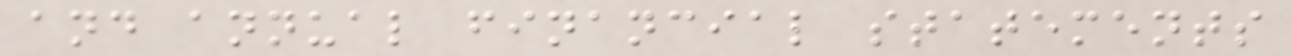and annual financial statements
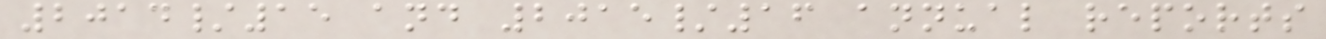2014/15 and 2015/16 annual reports
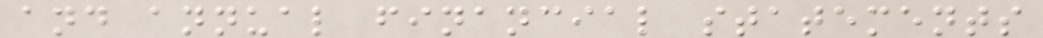and annual financial statements
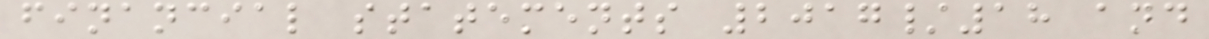financial statements 2017/18 and
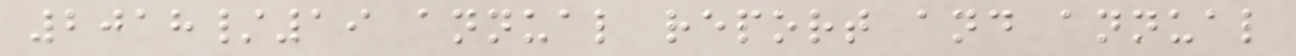2018/19 annual report and annual
